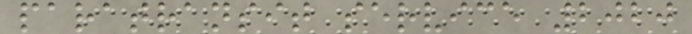paratransit service 2020
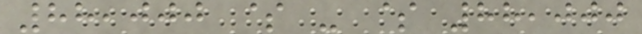88,000 $ - $ 88,000
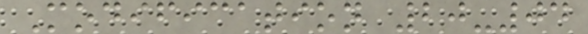Modification 20-04
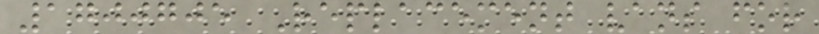1700705 Replacement vans for
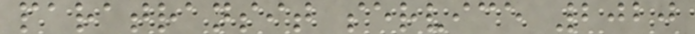paratransit service 2020
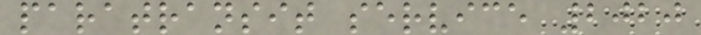paratransit service 2020
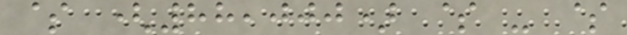$ (88,000) $ - $
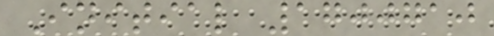Initial 1700710
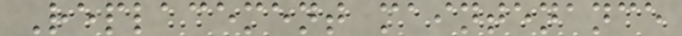Replacement maintenance
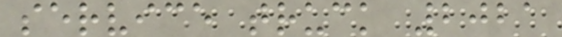service truck 2021
